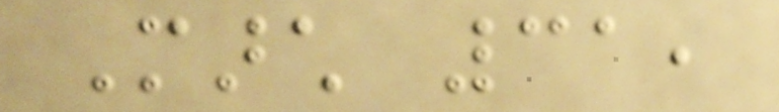March 31,
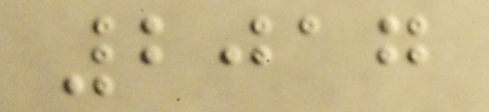2017
